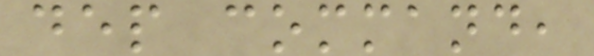dep command,
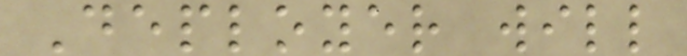Deployer will
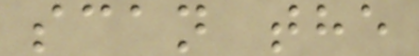scan the
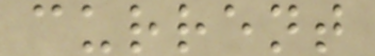current
